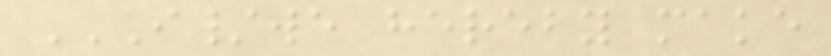I/WE HEREBY MAKE
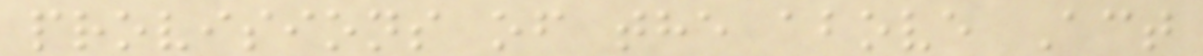provisions of the above Act
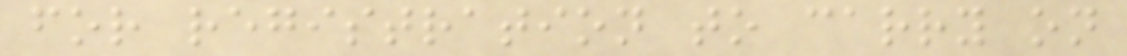for registration to carry on
